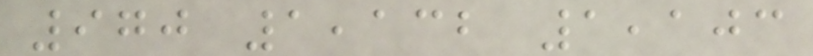970 1,132 1,103
